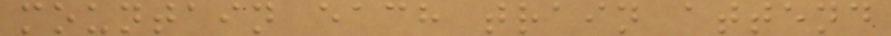mountain each train attend
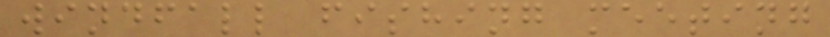windfall fishing meeting
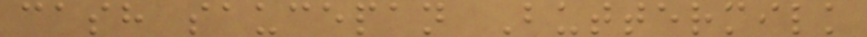cash saucepan Buttermilk
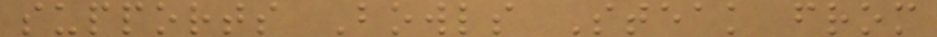supports Bowls Steak from
